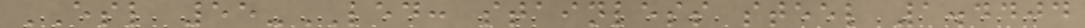ESL 55-LED: stainless steel 1.4404
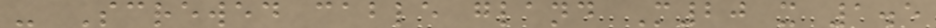- Screwed cable gland M20 x 1.5
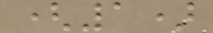(1)
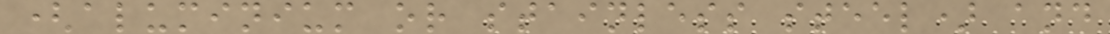(aluminium or stainless steel) and
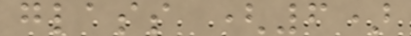glass (6)
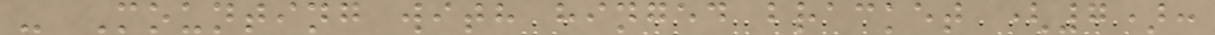- Mounting with hinged bracket (7):
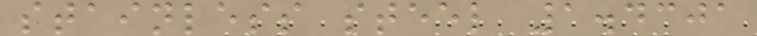stainless steel 1.4301
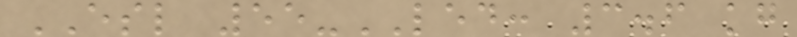ESL 55-LED: 3.6 kg
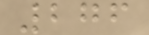276
